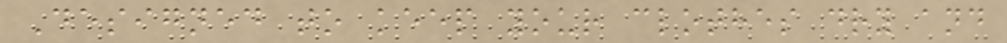Designed to keep your clothes dry and
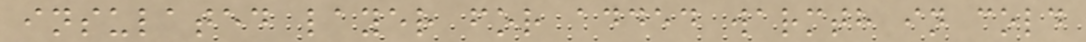insulated layer for added warmth in cold
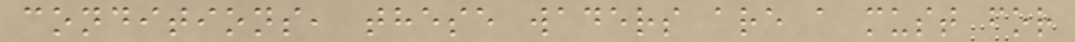conditions, these waders are a must for
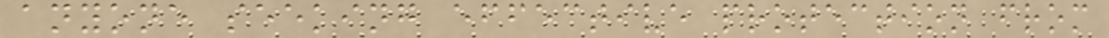anyone seeking effective protection from
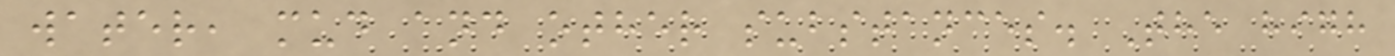water, mud and other substances. The high
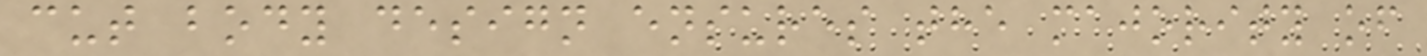cut body design ensures the majority of
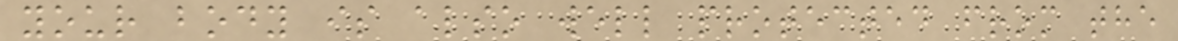your body is also well protected from the
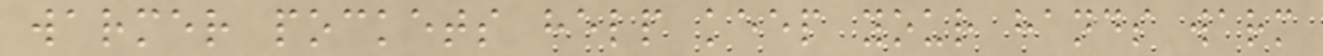warmer pockets help keep your hands warm
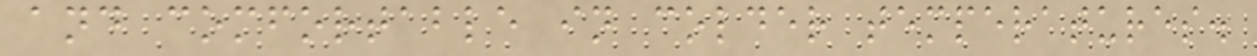and comfortable in colder temperatures.
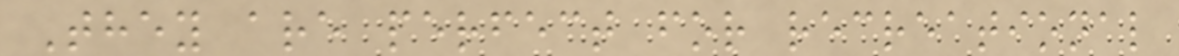They are perfect for recreational
